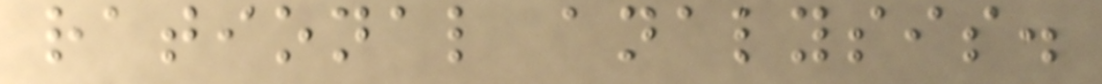rational analysis.
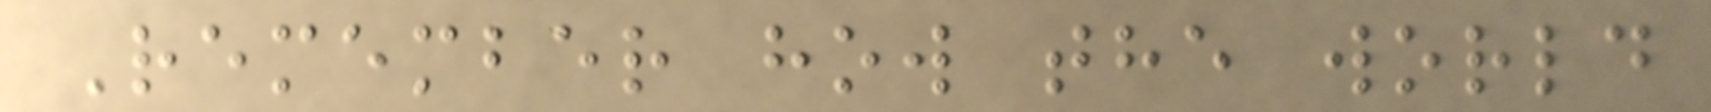Remember how the world
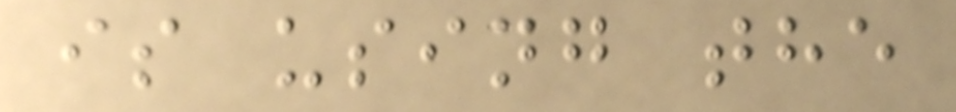is using the
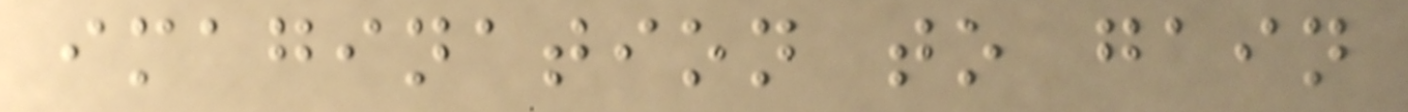imagination to gain
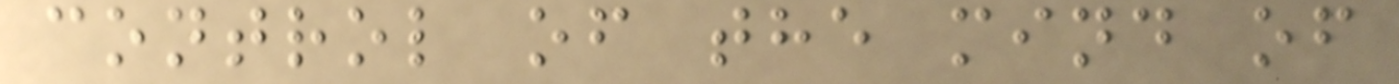control of the mind of
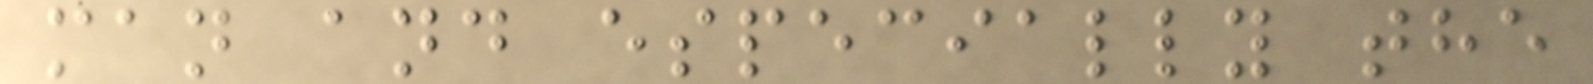man and especially the
